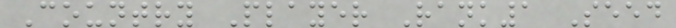Country Player Rank1 Seed
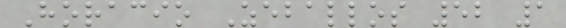Horacio Zeballos 52 1
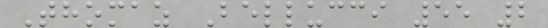Thomaz Bellucci 55 2
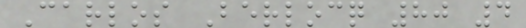Carlos Berlocq 80 4
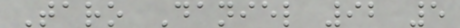Taro Daniel 92 5
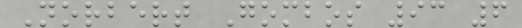Norbert Gombos 93 6
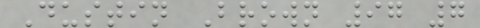Dustin Brown 97 7
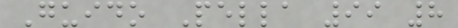Guido Pella 99 8
